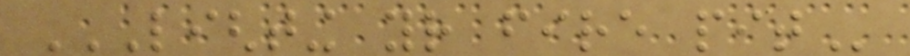LIGHTING YOUR FIRE PIT
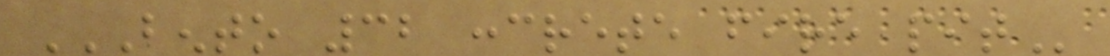BENTO 32 CONCRETE FIRE PIT
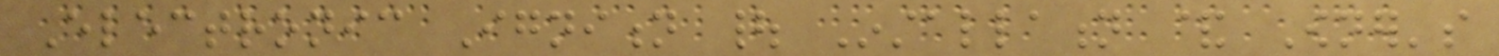Electronic Ignition | Installation & Owner's
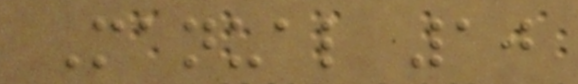Manual 10
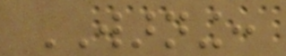WARNING:
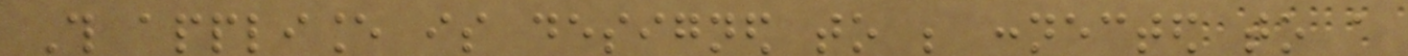This appliance is designed to be connected to a
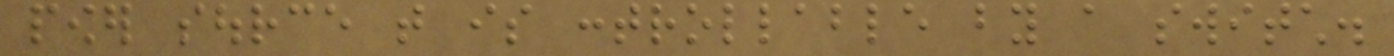power source that is controllable by a switch.
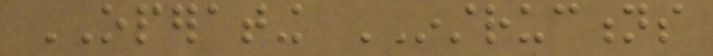OPERATING INSTRUCTIONS
